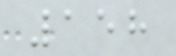158
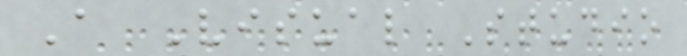A Visual Studio
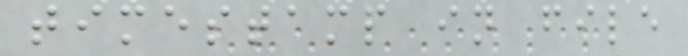timestamp in file
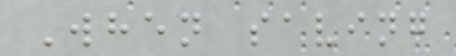When saving
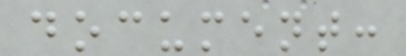document:
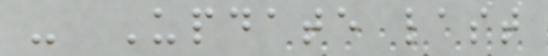- Update last
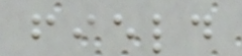field
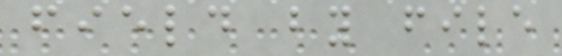field by file
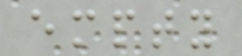empty
